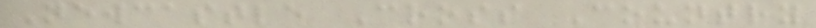Newcastle Cross Country
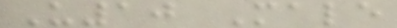U10 Male
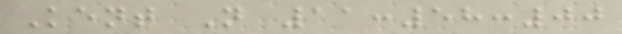Kent N 11:58:00
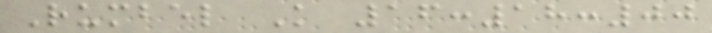Rumbel K 16:18:00
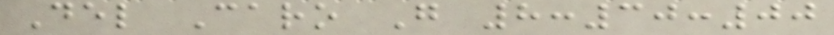Del Caro G 8:30:00
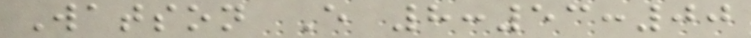Watson E 8:53:00
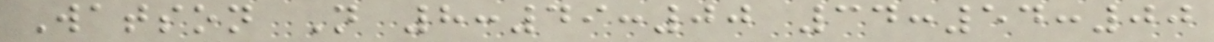Watson N 8:49:00 34:54:00
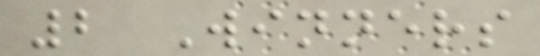2 Winners
